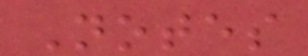Notes
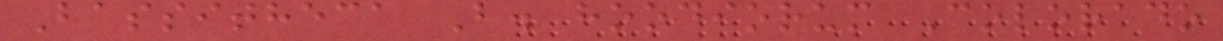Bassitheca B. hoodiorum Colorado
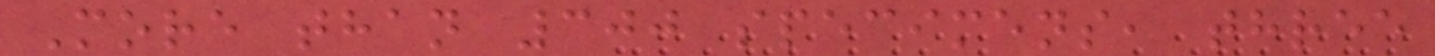More than 300 specimens, three
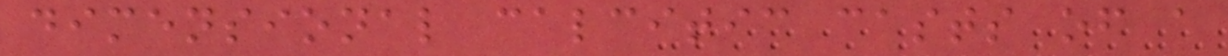dimensional calcitic casts of a
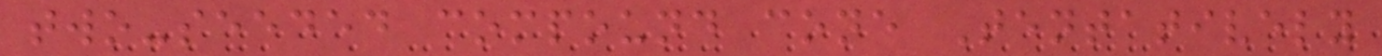two-seeded compound cone Tentatively
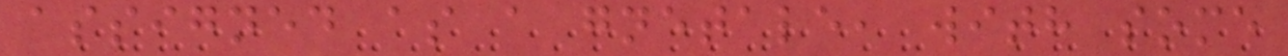assigned as a gnetale, with some
